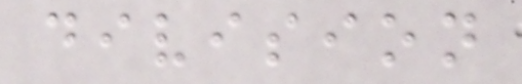division
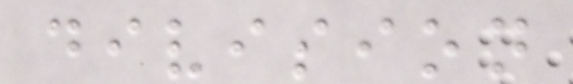division
